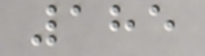185
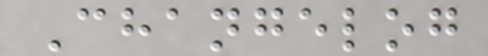Changelog
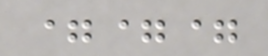===
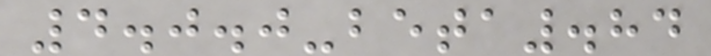4.0.0-beta.84
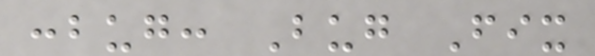:bug: Bug Fix
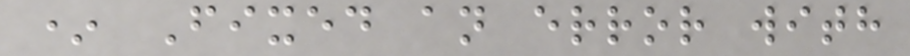* Fixed an error with
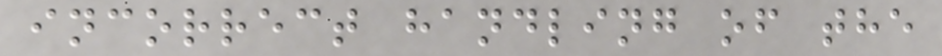incorrect handling of the
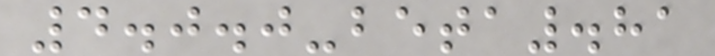4.0.0-beta.81
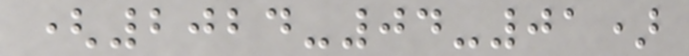(2024-04-01)
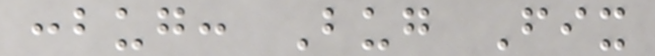:bug: Bug Fix
